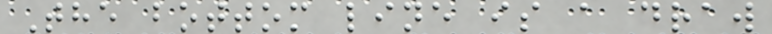The bottom line is a draw
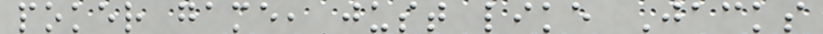poker game, just like Jacks
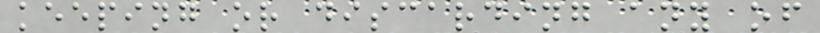keeping or discarding any of
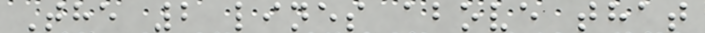The 2 lines above that
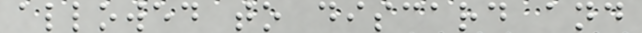allowed to discard and
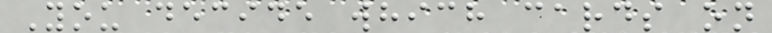You decide which cards on
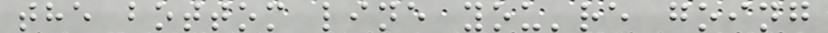the bottom line you're going
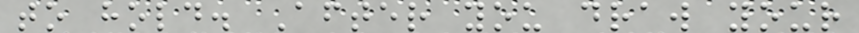to hold. After you draw your
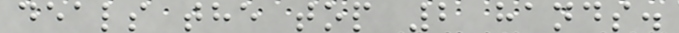deals the top 2 hands.
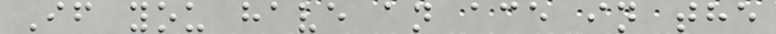If you have an ace in the
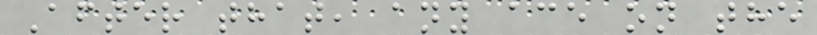After that, any ace on the
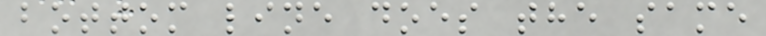bottom line does the same
